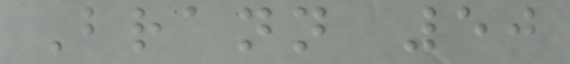Brann 50
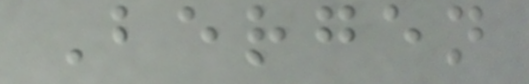Bergen
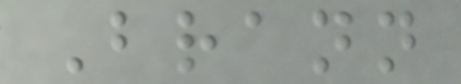Brann
